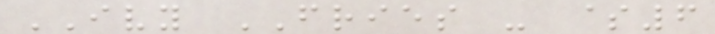IVY FRIES - $6
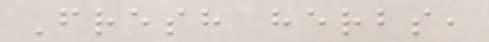Fresh herbs,
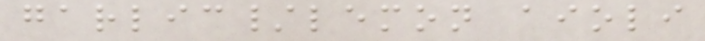garlic/lemon aioli
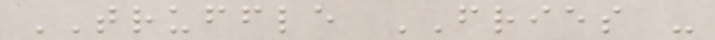TRUFFLE FRIES -
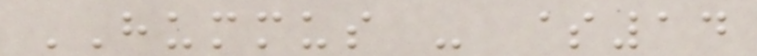HUMMUS - $14
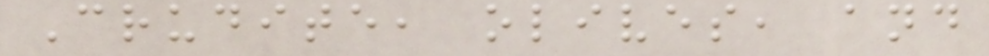Crudite, olives, and
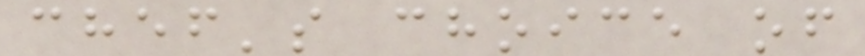chef's choice of
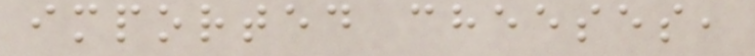imported cheeses,
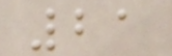21
